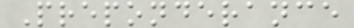Preponderance
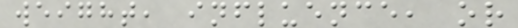weight, influence, or
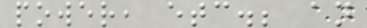power, etc.; an
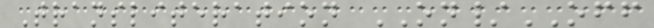Transliteration ON/OFF
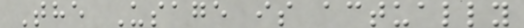The Usage is actually
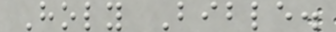Holy Bible.
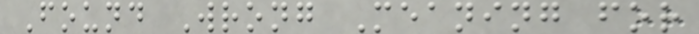Found Wrong Meaning for
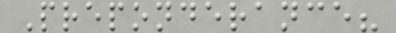Preponderance?
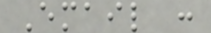Email :
